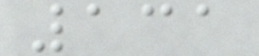131
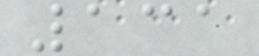131
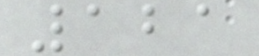121
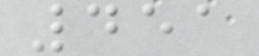451
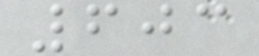603
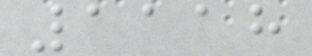1118
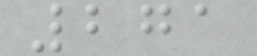271
